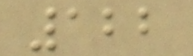122
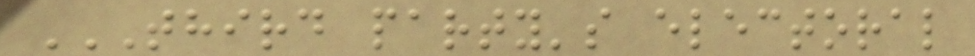THIRD PARTY'S ELECTORAL
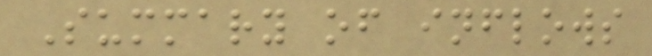Summary of inflows
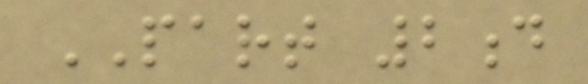PART 2d
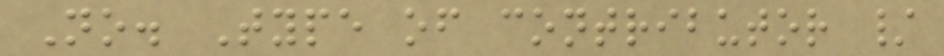No. Type of contributor /
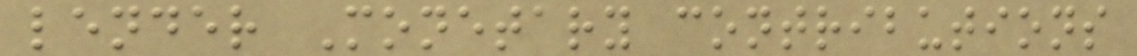lender Monetary contributions
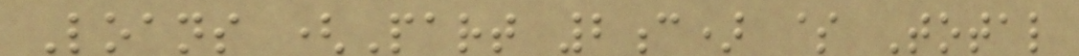Loans (Part 2c) $ Total
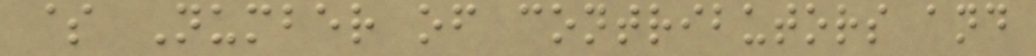$ Number of contributors and
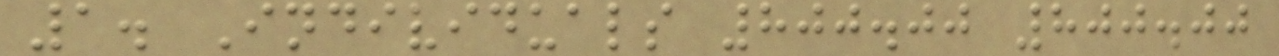1. Individuals 800.00 800.00
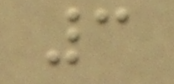3
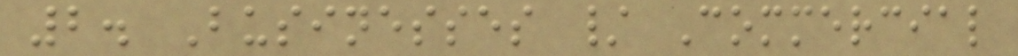2. Businesses / Commercial
